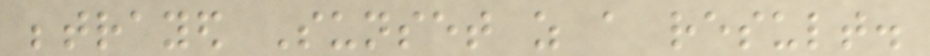betrayed Sunset as a result.
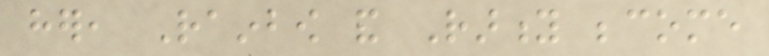her, Rainbow and Rarity become
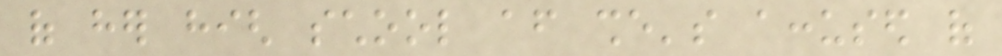of her high school after she's accused of
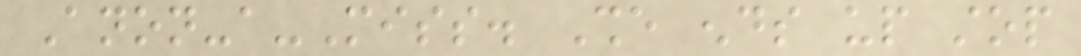Anon-a-Miss. She ends up stop
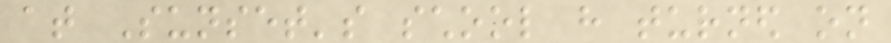at Sunset's school have turned on
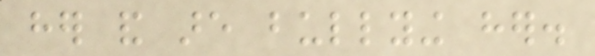her and are bullying her.
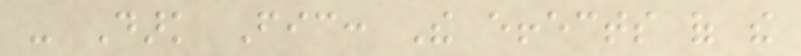- Dark Fic: The effects of the
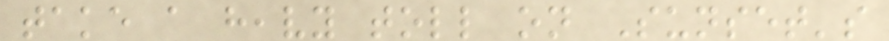take a heavy toll on Sunset's
